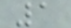1
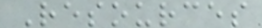Resources
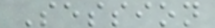Session
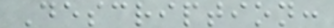Description:
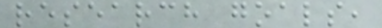research goals,
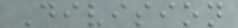Division
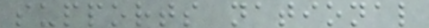supports national
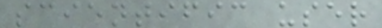scientific user
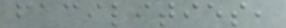facilities,
